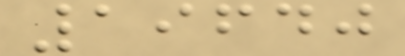19640
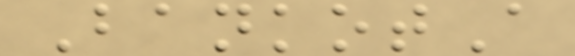BankotA
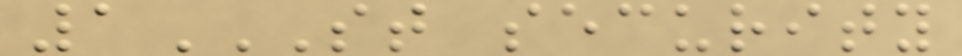1ST SECURITY
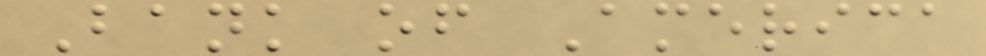Bank of America
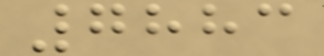7883
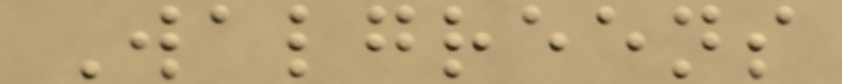Walgreens
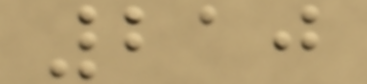210
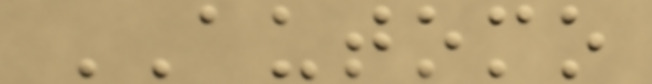AUTOMO
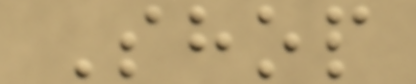Shop
